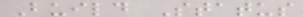Build Status
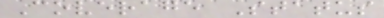Coverage Status
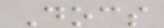Docs
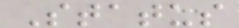Status
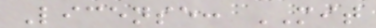License: MIT
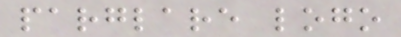parglare logo
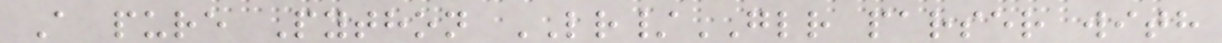A pure Python LR/GLR parser with
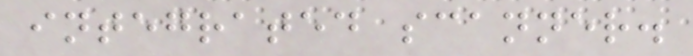integrated scanner.
